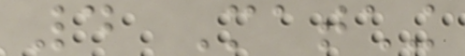4 Matching
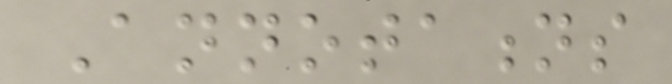Annotations
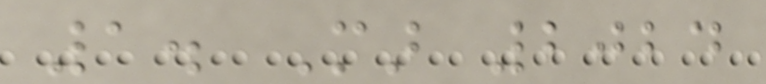1. Mar 2024
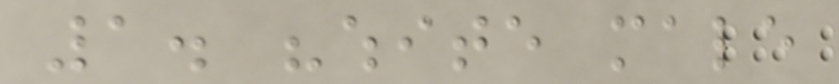1. "white male
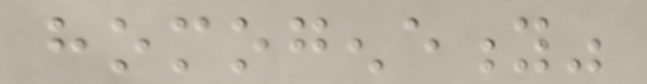homogeneity"
